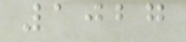1027
